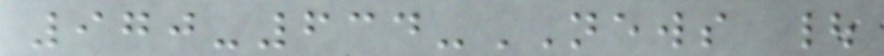970-634-NEWS |
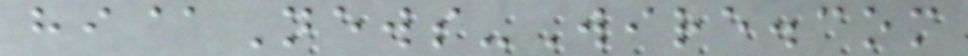hi@News-Wire.com
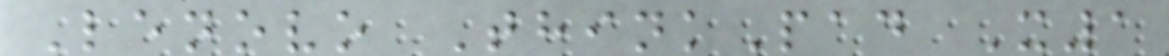Lenovo ThinkPad X1
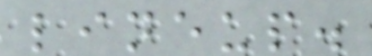lineup.
